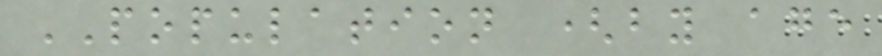POPULATION (by age
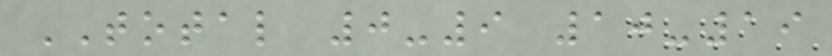TOTAL 0-9 10-19
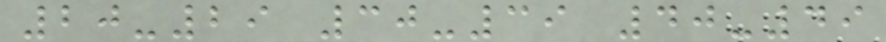20-29 30-39 40-49
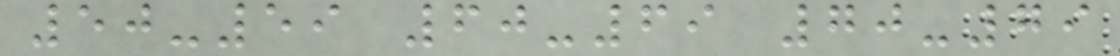50-59 60-69 70-79
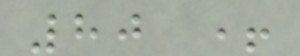80 +
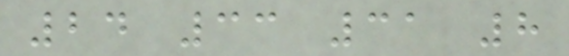24 33 31 8
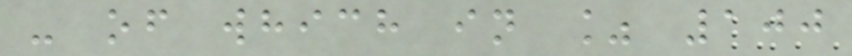- of which in % 100
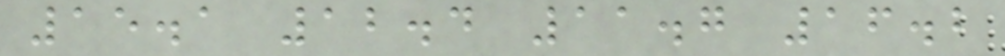15.1 12.4 11.7 16.2
